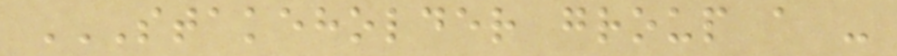STAKEHOLDER GROUP A -
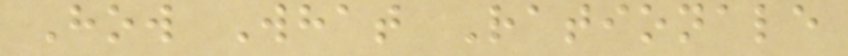How What Rationale
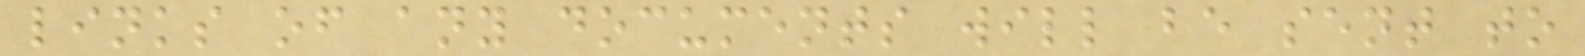links of any documents will be sent to
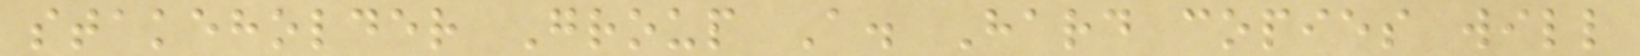stakeholder Group A. Hard copies will
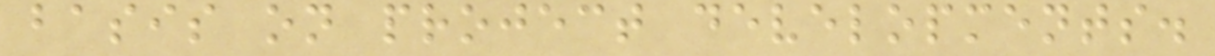basis on project developments.
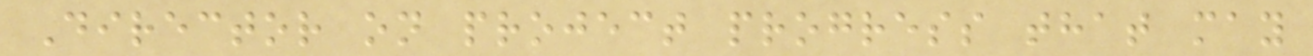Director on project progress that may
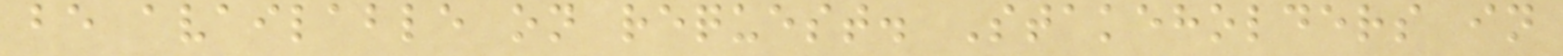be available on request. Stakeholders in
